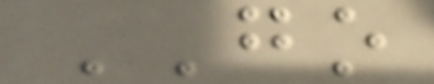GO
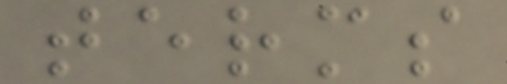terms
